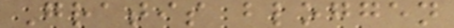Gratis bloggen
